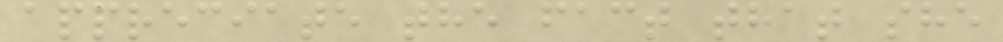appreciate the fact that she
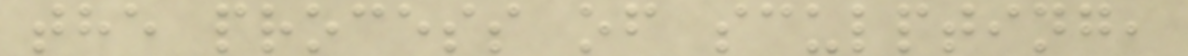the process of sculpting,
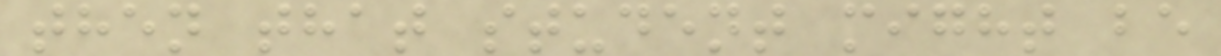then that student might be
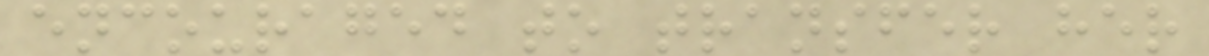encouraged to transfer her
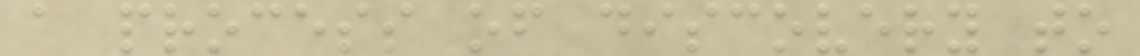a process of discovery to
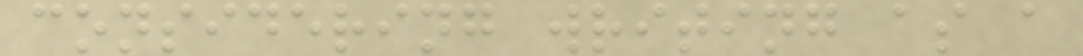considering writing as a
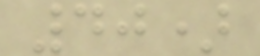40)
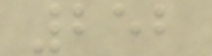252
